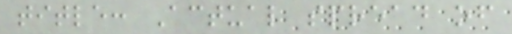title: Actual spread of
